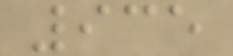935
